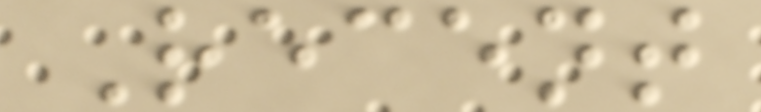Recent
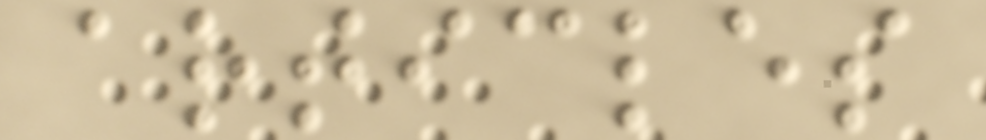articles
